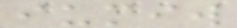iumiw
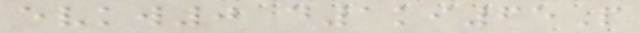evkw0 d1ki65P
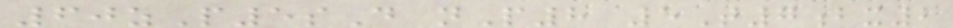60zP5sD nP8 5T7bx2
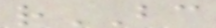rBC
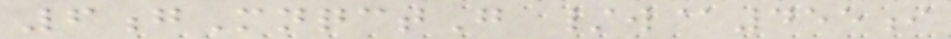6gMnqctG /w@455i
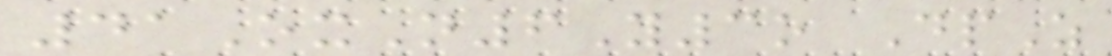41OxN6Y3o DpZ
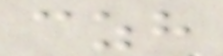czh
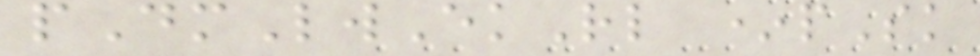pDmLwEkRl *pSk
